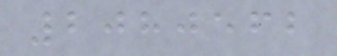2080562
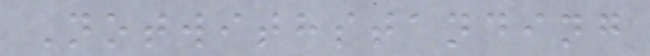Notwithstanding
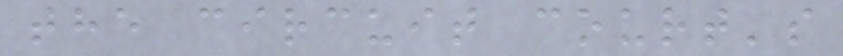the circuit court's
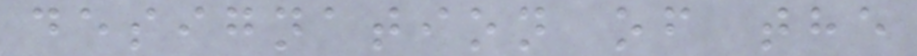designation of the
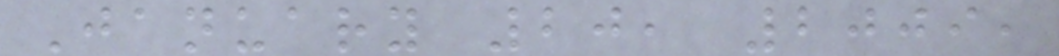January 20, 2009,
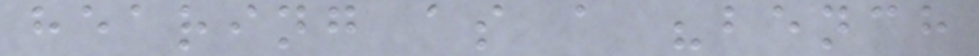hearing as a "bench
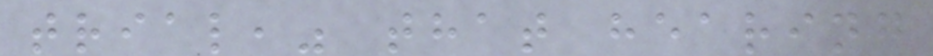trial," that hearing
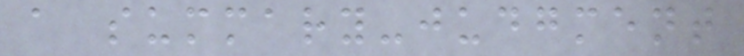a summary-judgment
